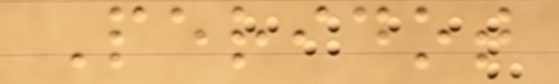Peridot
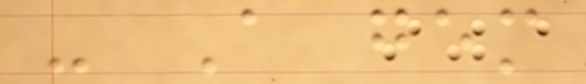- A gem
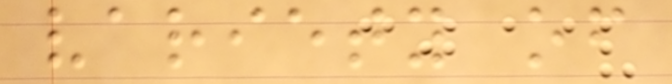variety of
